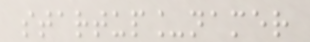startup_namer
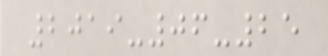2019-06-25
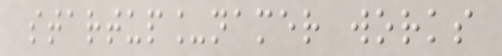startup_namer works
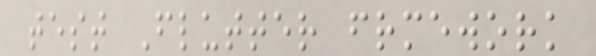test Flutter frmework
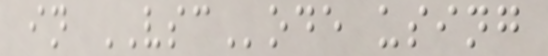in VSCode using
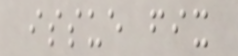issue fix
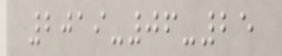2019-06-25
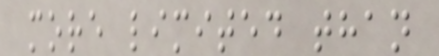more limited than
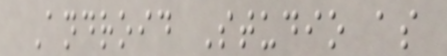Android Studio as
